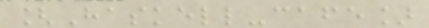[Haskell-cafe]
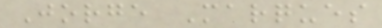Jorge Marques
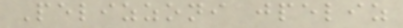Pelizzoni jpeliz
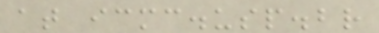at icmc.usp.br
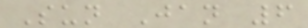Sun Jan 6
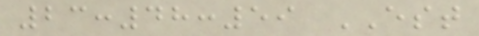23:48:59 EST
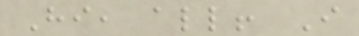Hi, all! I
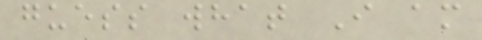guess what I am
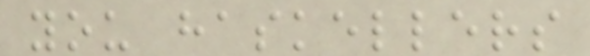you haskellers
